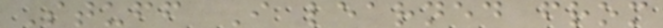Stuff I learned from
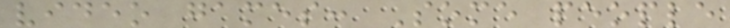video games: Some people
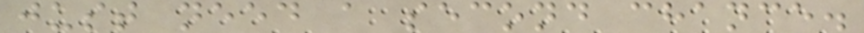just need a second chance.
